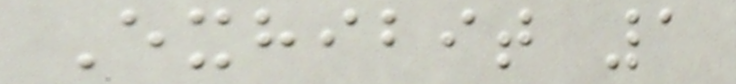Exhibit 1
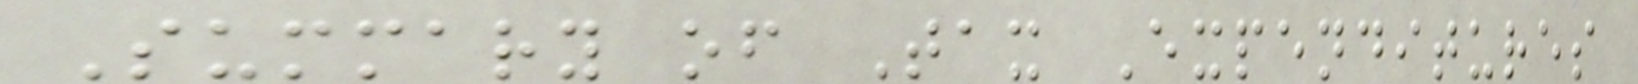Summary of Tax Expenditures
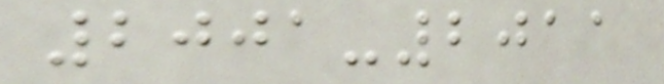2001-2011
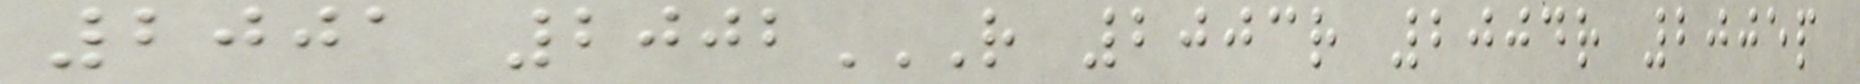2001 2002R 2003R 2004R 2005P
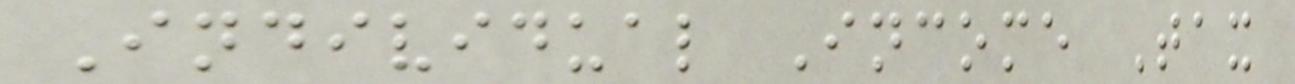Individual Income Tax
